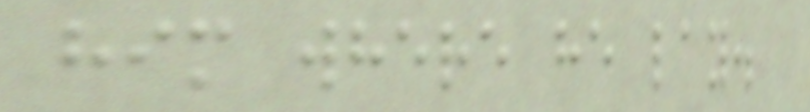him where he lay.
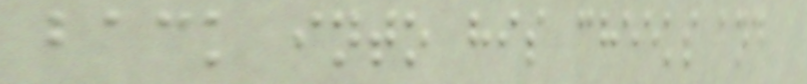back into his cheeks and
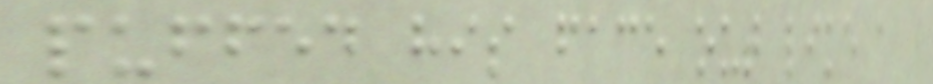puffed his face out like a
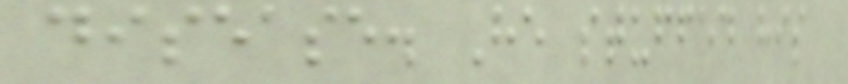disease. He stuffed his
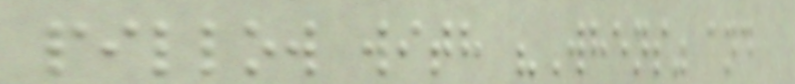pillow with "Whens" and
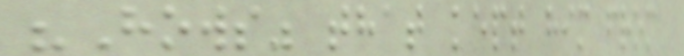"Hows" that kept him from
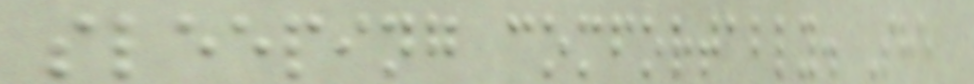sleeping comfortably. She
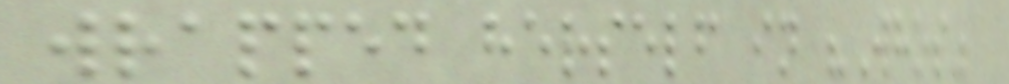wrapped herself in "Whos"
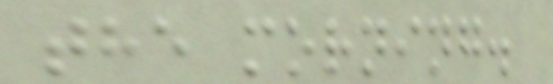the morning.
